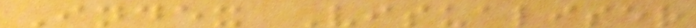Index Visualiser
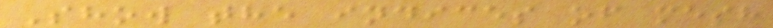Show the indices of mesh
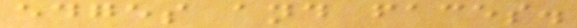edges and faces.
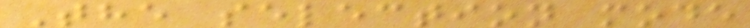The selection mode
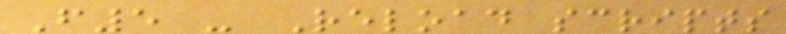F5 - Reload scripts
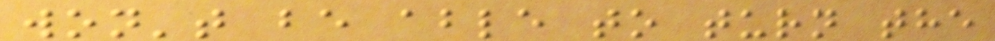won't be able to turn the
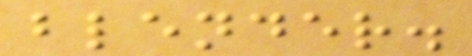blender.
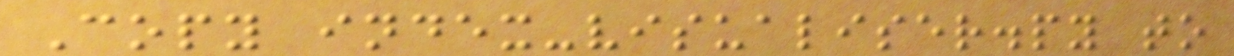Copy index-visualiser.py to
